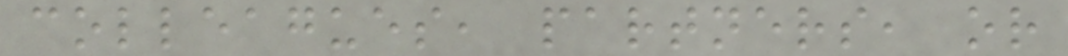colleagues, partners, or
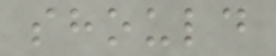should
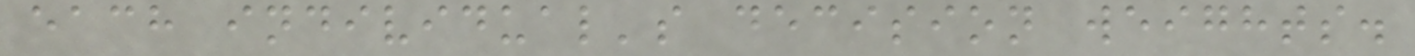each individual's decision weights.
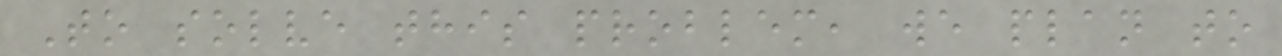To solve this problem, we plan to
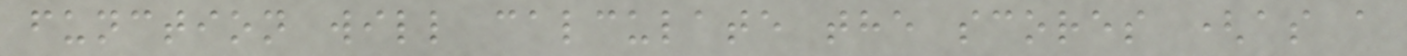function will calculate the scores (as a
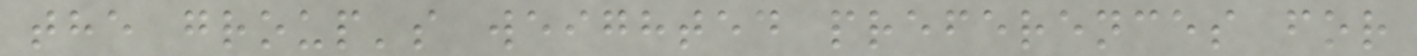the group's weighted preferences for
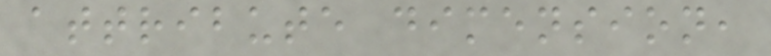attribute dimension,
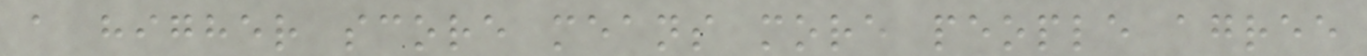a higher score means more people agree
